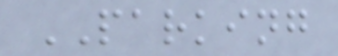PARKING
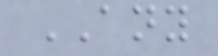ANY
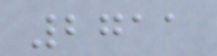2711
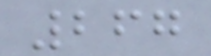267
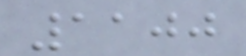1100
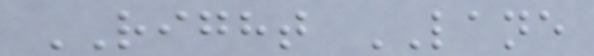RIGHT LANE
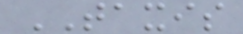TAXIS
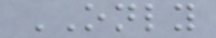ONLY
